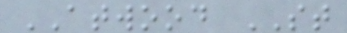ATWOOD ST
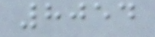8054
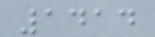1414
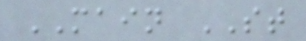MAIN ST
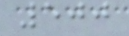500
